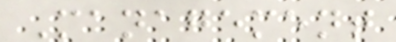Management
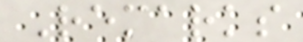Remarks
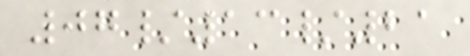07/13/21
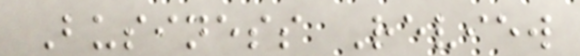Business Review
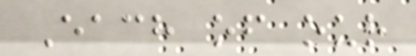Each of our
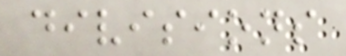divisions
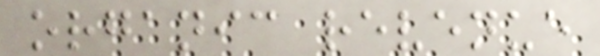organic revenue
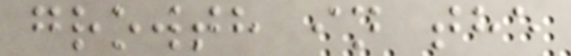growth in the
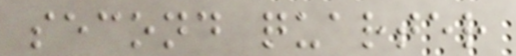second quarter
